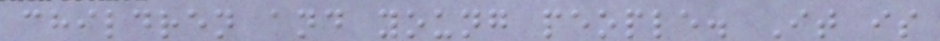children and young people. It is
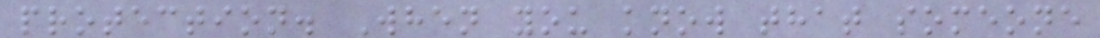protection. When you know that someone
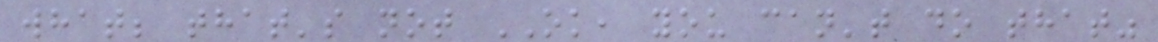what; that's not OK, you can't do that"
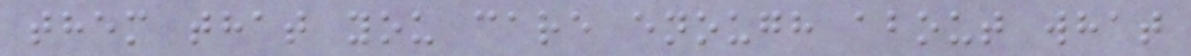them that you care enough about what
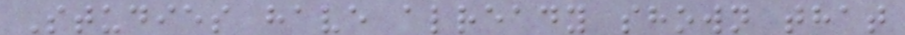Studies have already shown that
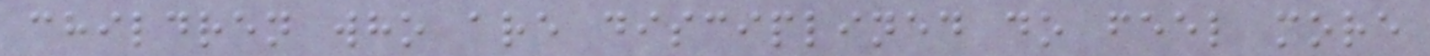children who are disciplined do feel more
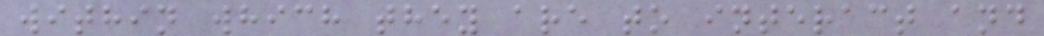within which they are to interact and
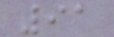91
